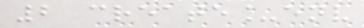2 create_env
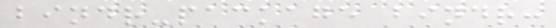bindr-package bindr:
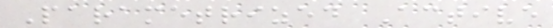Parametrized Active
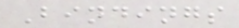Bindings
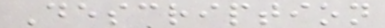Description
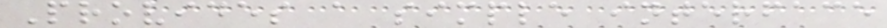Provides a simple interface
